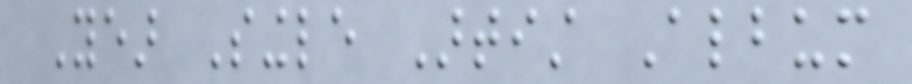Year Single Artist Album
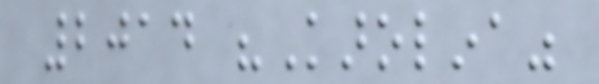2014 "Karolina"
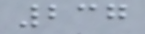237
